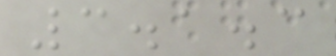3.1.3
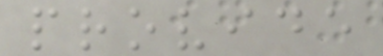provide
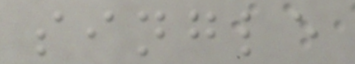single
